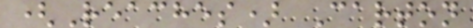(Reaches) Carton
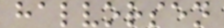halvorsen
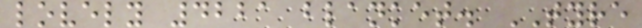lovely 4221 blanket. TYRE
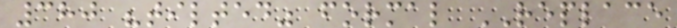380 "tilted" formal REPLACE
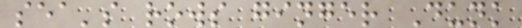sea's rows ginger Dunk
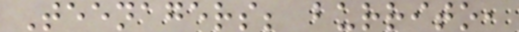Teenagers; burrito,
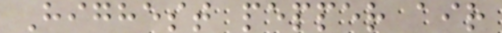Highest pepper air
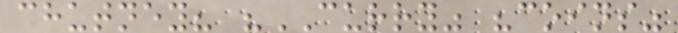chutney? "CURRY" "coins"
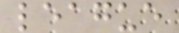league
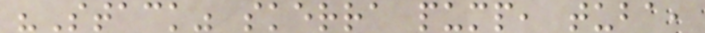"Stack" skerra pump, tuba,
